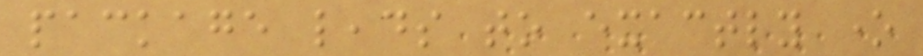package leads to exactly one
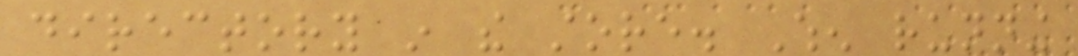directory in the store. When running
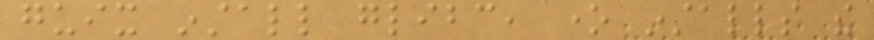guix install glibc, one installs the
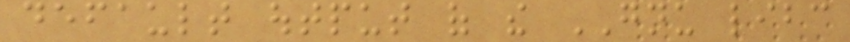default output of the GNU libc
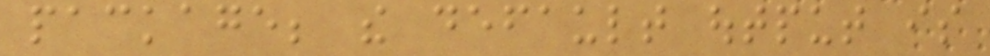package; the default output is
